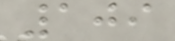109
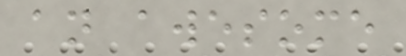an awesome
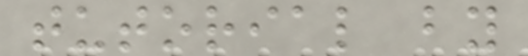tutorial by
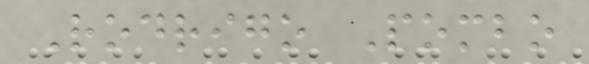Rodrigo Pombo
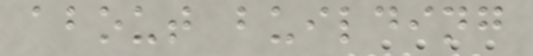about building
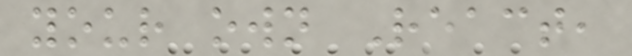your own React,
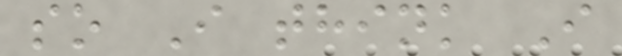so I think I
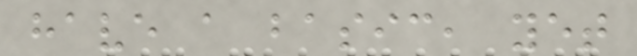have a basic, yet
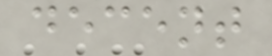decent
